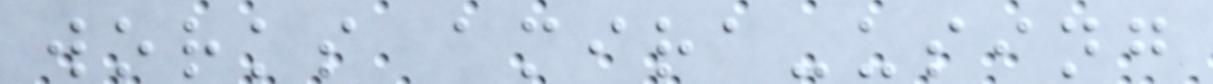works amira-using
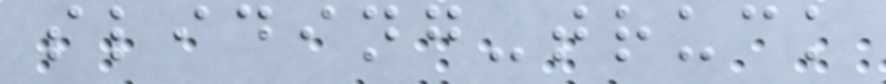sliding-truck
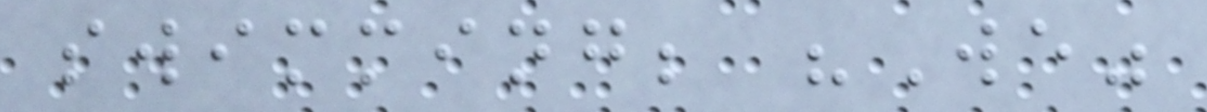swimming; "We"
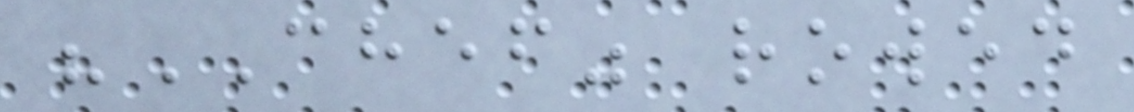"CHEF" rowed
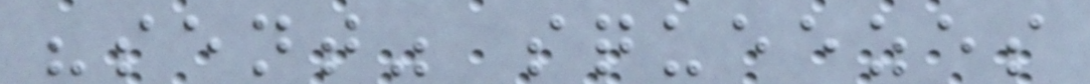"sent" squeezes
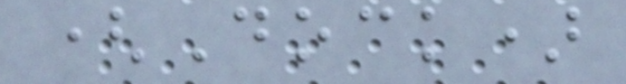(Dock)
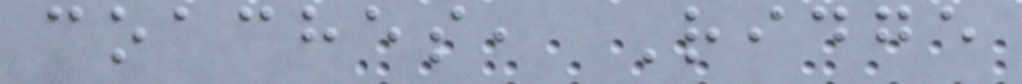coaches, Ridge
